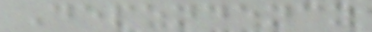Dependency
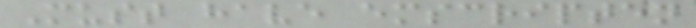Must have emscripten
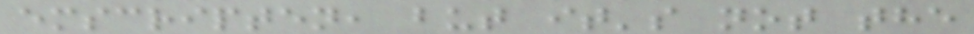emscripten, but it's not the
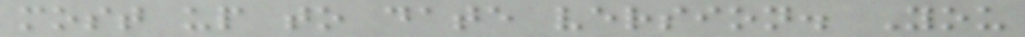most up to date version. You
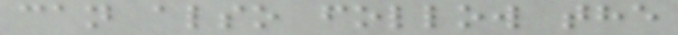can also follow the
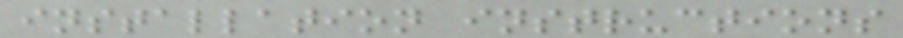installation instructions
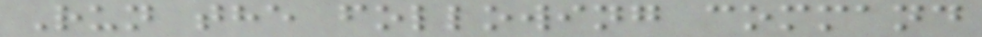Run the following command
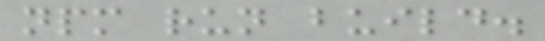npm run build.
